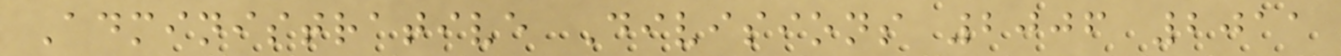Administrative Divisions 2006 2011
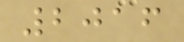2016
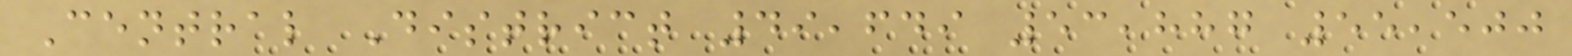Central District 49,649 53,887 55,500
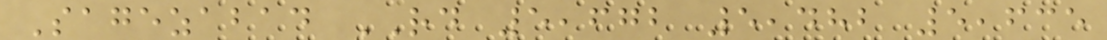Sagezabad RD 5,672 5,482 5,635
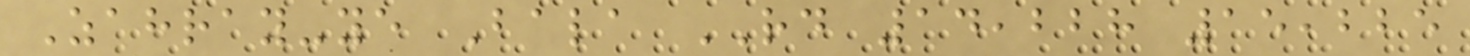Zahray-ye Bala RD 14,228 15,225
